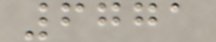6771
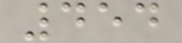454
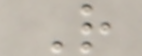R
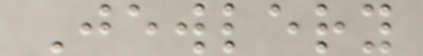Jewlery
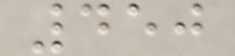450
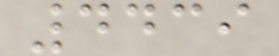4439
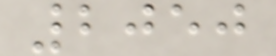2050
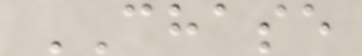CHASE
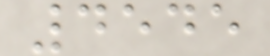4545
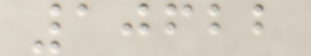10622
